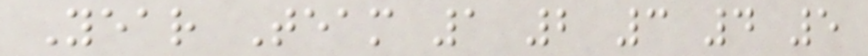Year Team 1 2 3 4 5
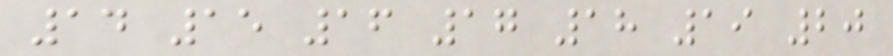14 15 16 17 18 19 20
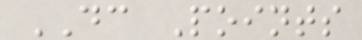DC Points
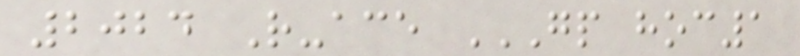2024 R-ace GP HOC1
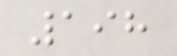198
